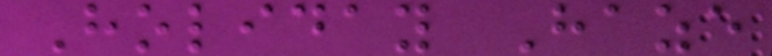Holiday Haze
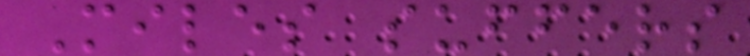Miles suffers
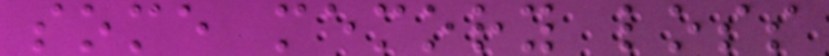some memory loss
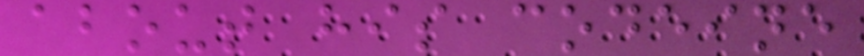about his codeine
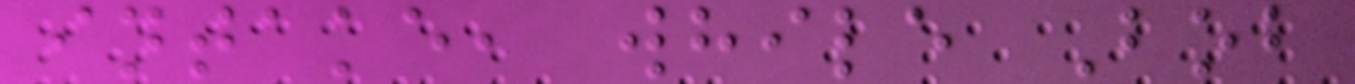intake, while Bob
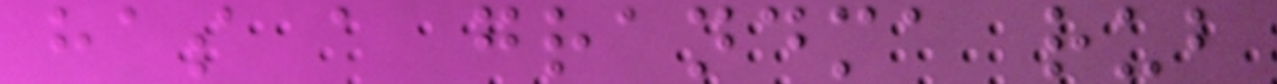has a grandma rub
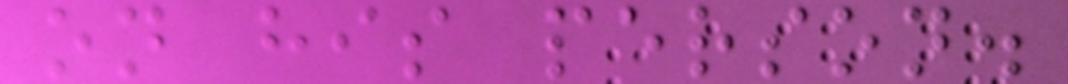on his person.
